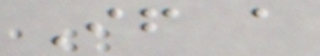If a
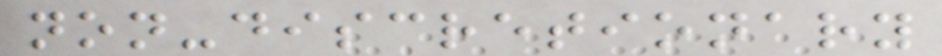non-discretionary
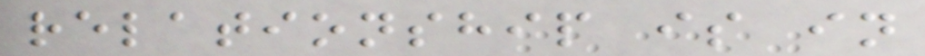relationship is in
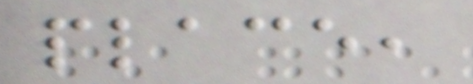place,
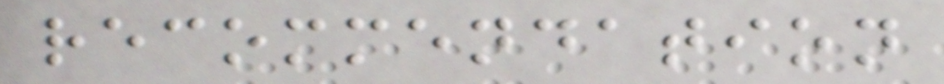recommendation
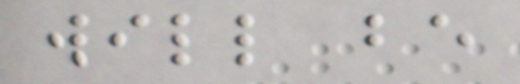will be
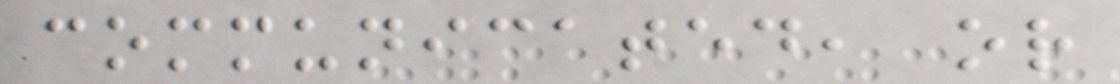communicated, or
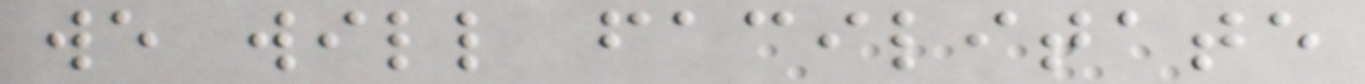we will facilitate
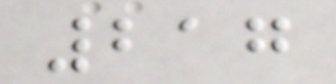217
